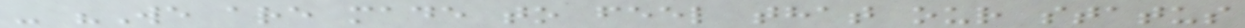- "We are made to feel that our status
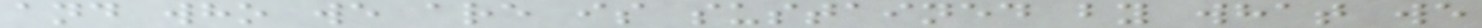and who we are is sustained by what we
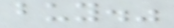buy."
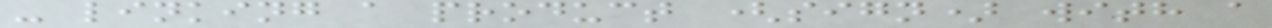- linking a product (sign) with a
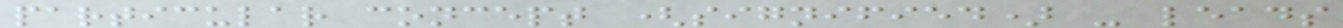particular concept (signified) - leads
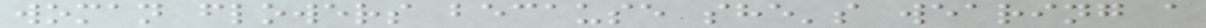woman flowers because she's wearing a
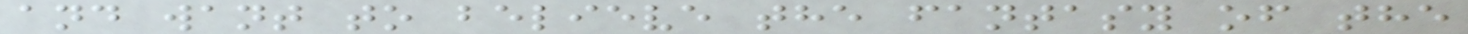and want to believe the fantasy of the
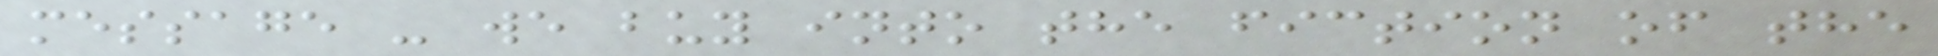message - we buy into the fiction of the
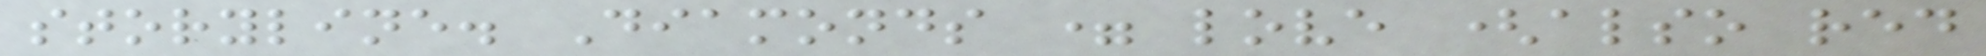storyline. Diamonds = love (also red
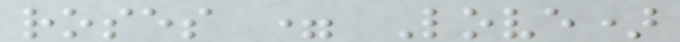roses = Love)
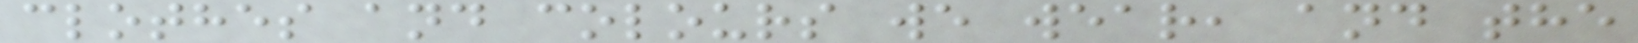clothes and colours we wear, and the
